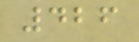426
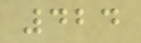424
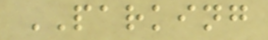PARKING
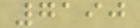7190
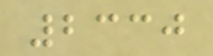2330
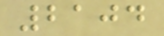2104
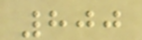800
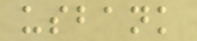usbank
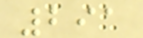291
